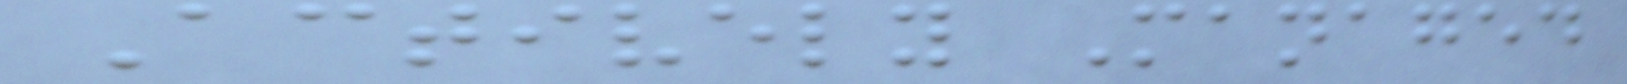Actively Managed
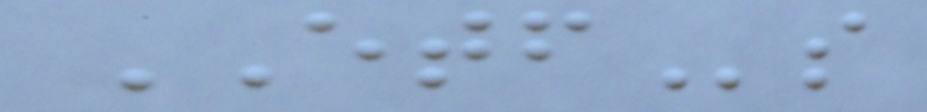ETFs
